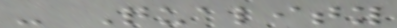- Quality
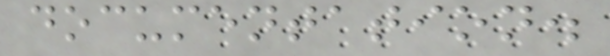documentation.
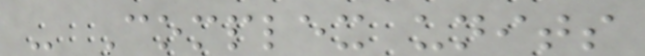- Complex units
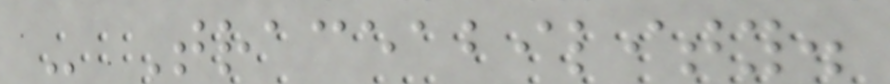- Traceability.
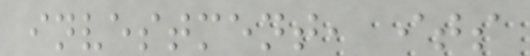investment, its
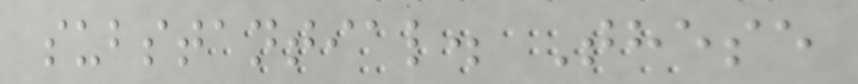substantial. These
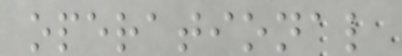operational
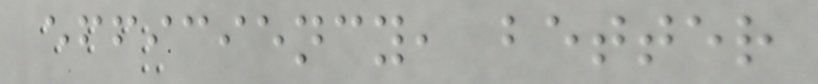efficiency, better
